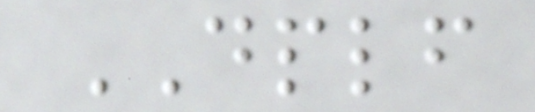DPLF
